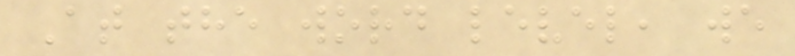At the word level, we
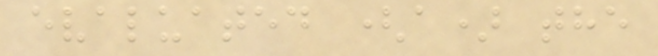evaluated (a) the
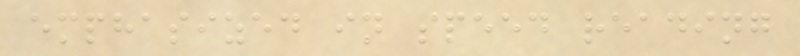emphasized in speed reading
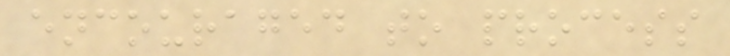encouraged to process
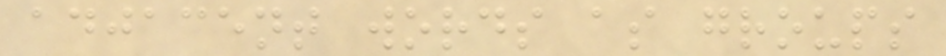adjacent words as groups
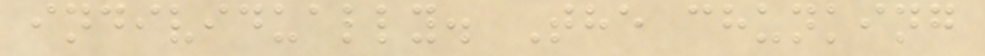individually. The chunking
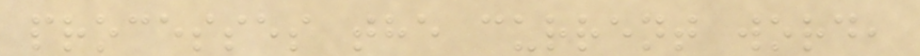processes the current word,
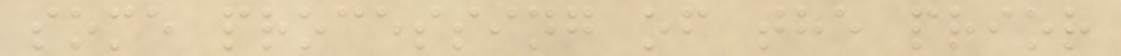some processing of the prior
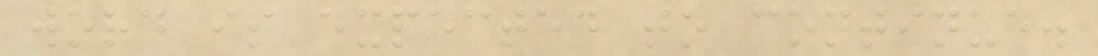word is expected to continue.
